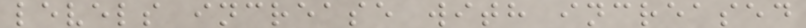levels increase with increased
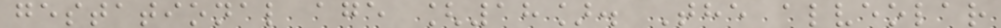gestational age [18]. The alveolar
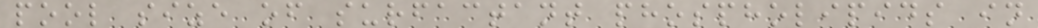pool size of surfactant phospholipids in
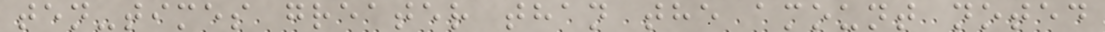ten-times greater than the amount noted
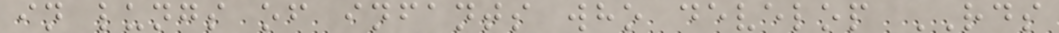in lungs of infants who develop RDS
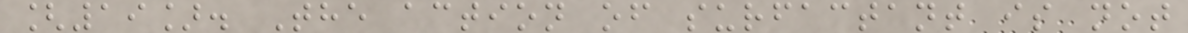[19]. The action of surfactant is not
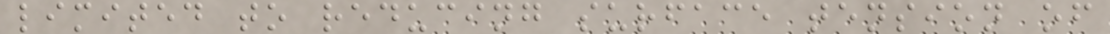limited to reducing surface tension of
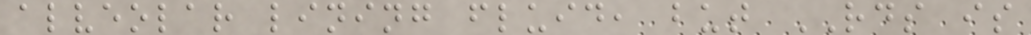alveolar lining fluid, but RDS is
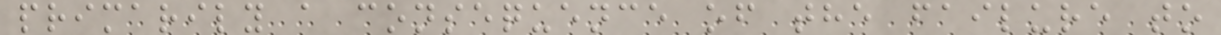primarily a consequence of the failure to
